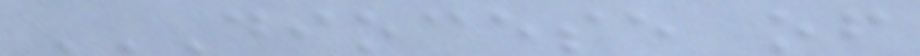DIOCESE OF
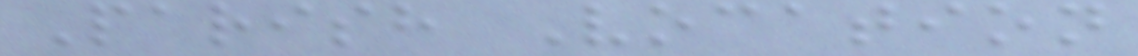Parish Vocation
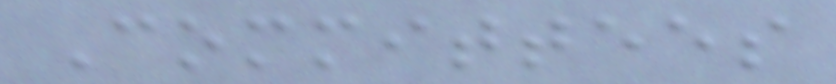Committees
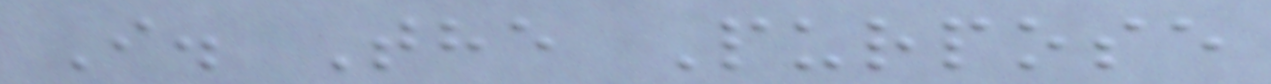I. The Purpose
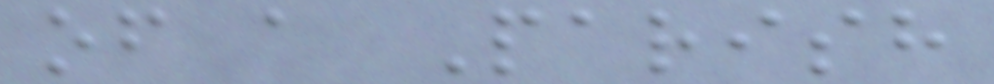of a Parish
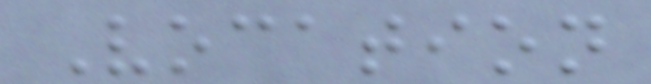Vocation
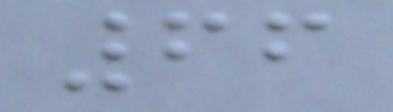66
